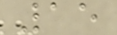15
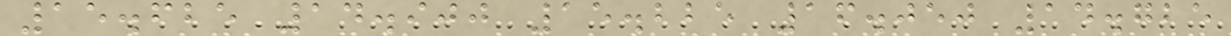15.625 14.900 15.225 16.050 14.725
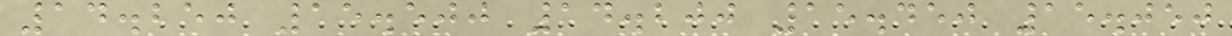14.250 15.500 14.200 15.450 15.050
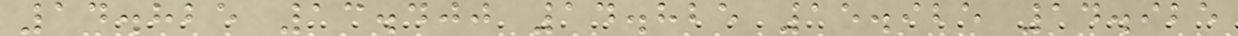14.825 13.400 14.825 15.925 14.925
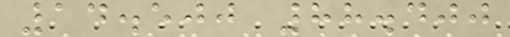14.500 88.400
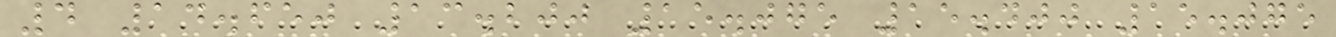4 14.650 13.200 15.075 15.400 15.075
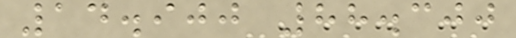14.900 88.300
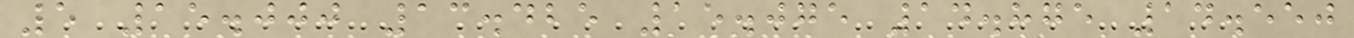5 15.000 13.425 15.075 14.875 14.550
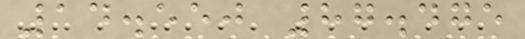14.550 87.475
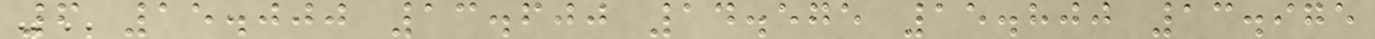6 15.000 13.600 14.575 15.800 13.975
